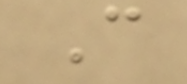C
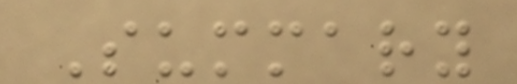Summary
